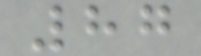87
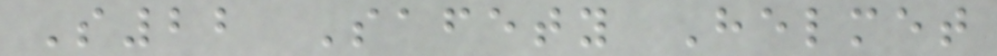S22 Safety Helmet
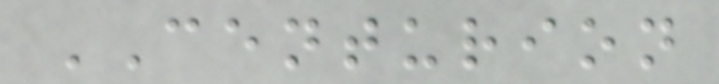CENTURION
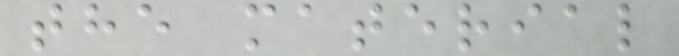the material
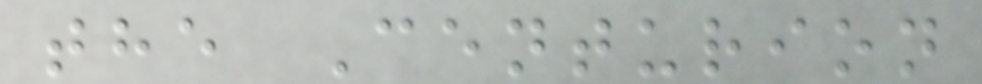the Centurion
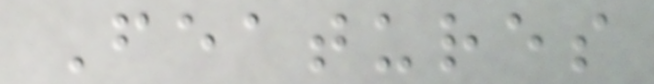Features
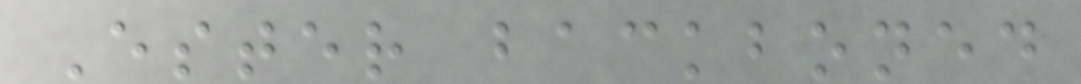Ester backboned
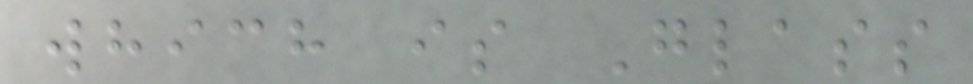which is Glass
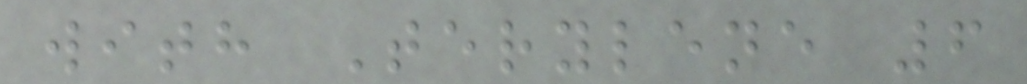with Terylene 6
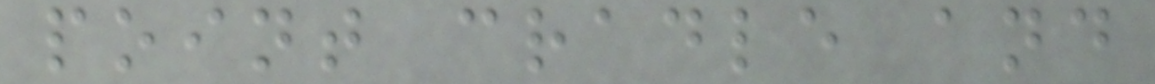point cradle and
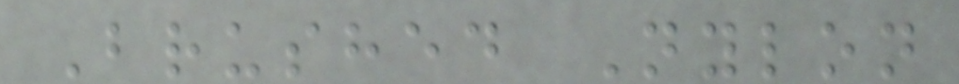Brushed Nylon
